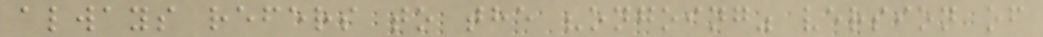always refers to the "ongoing" version of
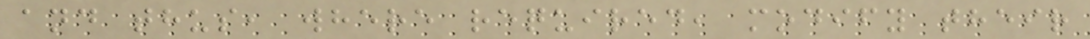and thus, where required, modify their
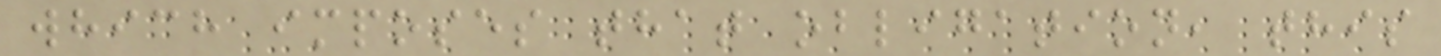which imposes that obligation, this
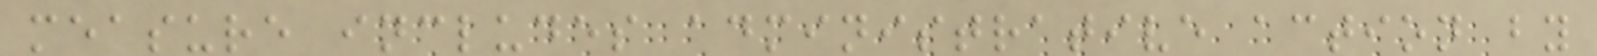measure includes administrative action by
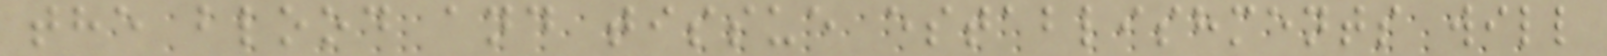the blood and tissue establishments will
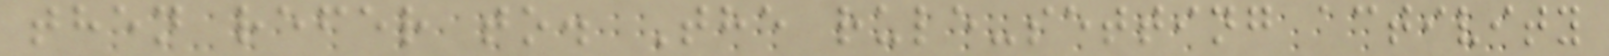then refer to. The rule-setting activity
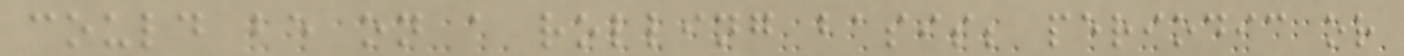could be on a rolling basis; periodic or
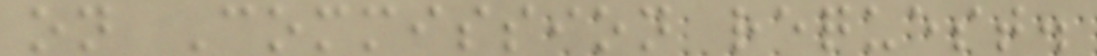on Commission request.
